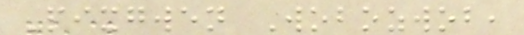Pixgwen Wobozwob,
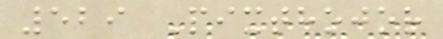529 Pixthojor
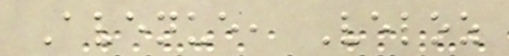Avenue, Veloz
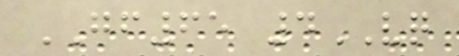GF65 4VQ
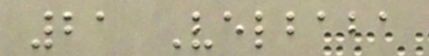21 Velbaba
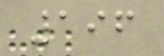196
